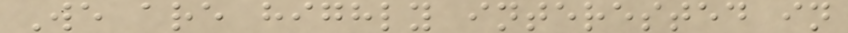We are highly interested in
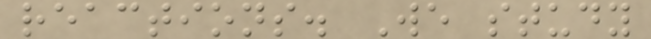reactions. We study
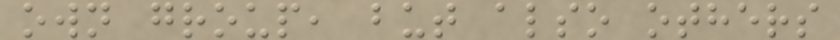own group, but also others
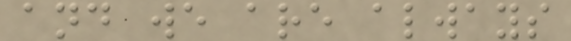and we are always
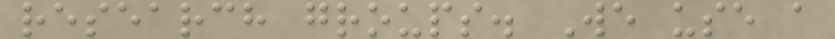research groups. We use a
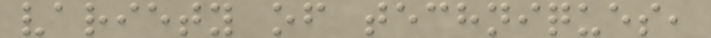variety of techniques,
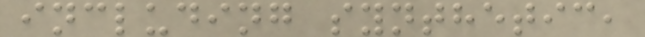including synthetic,
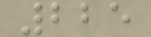225
